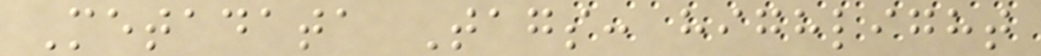Metadata Tags: highlight
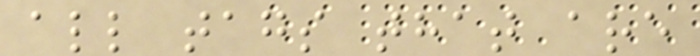all tags that are
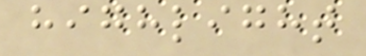highlight
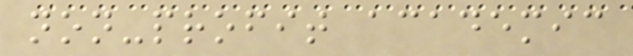non-profit academic
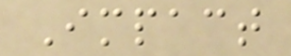Impact
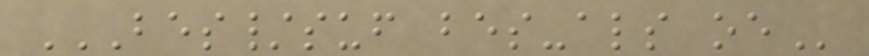BES/SUF BES-ALS OE
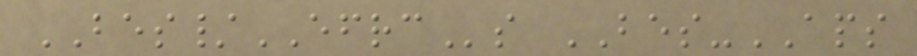BES/EFRCs BES-APS
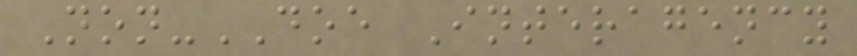Non-DOE Interagency
